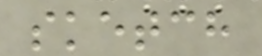sketch
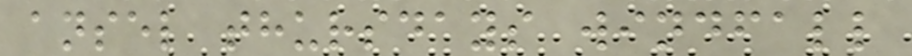ansel thursdays windfall
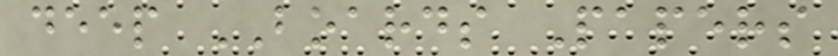deep BOARDS Papers
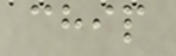chip
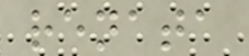renata
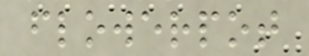flowerpot
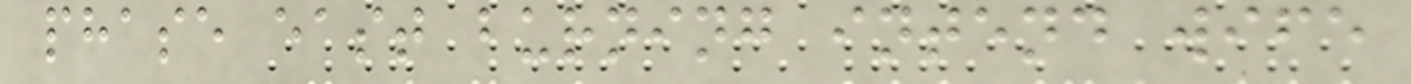phase east burning intend wife
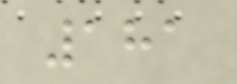181
